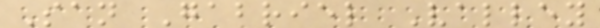San Gabriel Valley
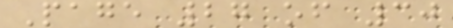Page 27 of 30
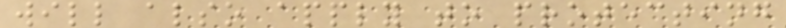will also apply to protecting
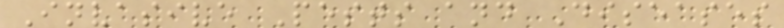Invasive Pests and Diseases
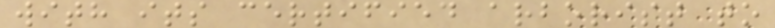with its certified arborist to
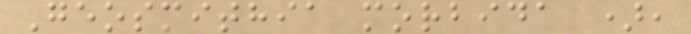Geosmithia morbida ),
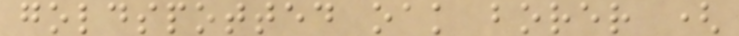goldspotted oak borer (
